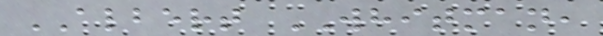ALBERT WHITMAN,
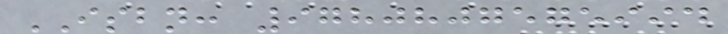ISBN: 9780807575994
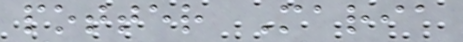potter Maria
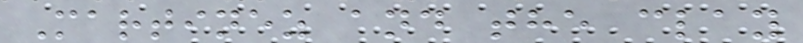Martinez and the clay
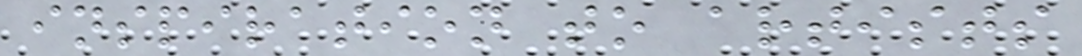inspiration to artists
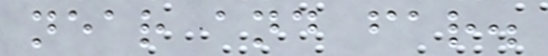near and far.
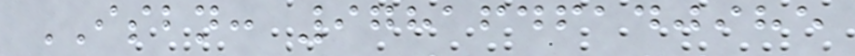ISBN: 9781646140985
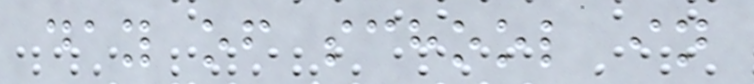day of school in
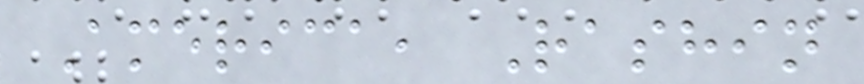America, Rashin
